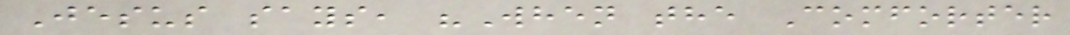Jesus says, "When the Comforter
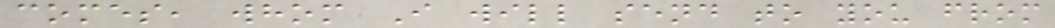comes, whom I will send to you from
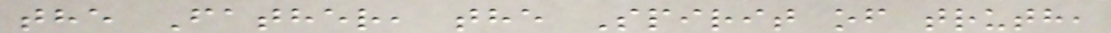the Father, the Spirit of truth,
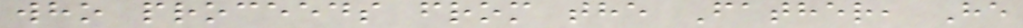who proceeds from the Father, He
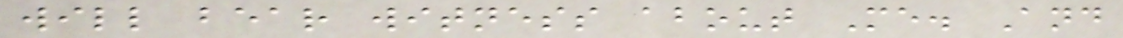will bear witness about Me. And
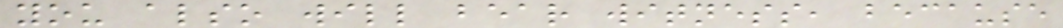you also will bear witness, because
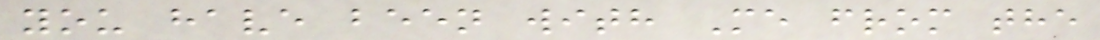you have been with Me from the
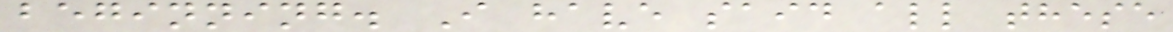beginning. I have said all these
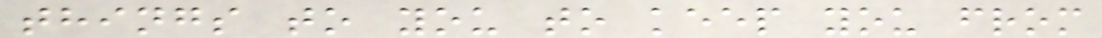things to you to keep you from
